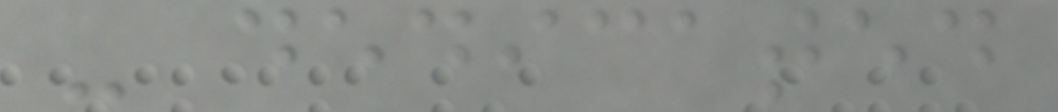- dedicated
